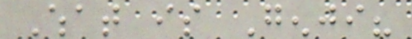What is Genji?
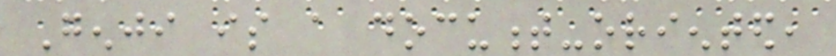Genji is a document-oriented,
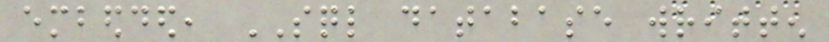embedded, SQL database written
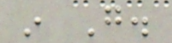in Go.
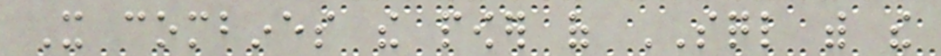It combines the power of SQL with the
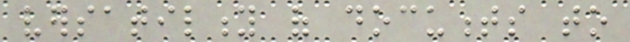versatility of documents to
